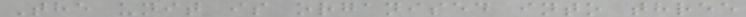The unit is organised into three
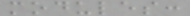modules:
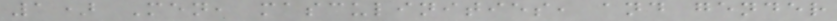1) Men, masculinities, and gender
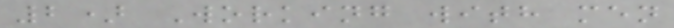2) Working with men
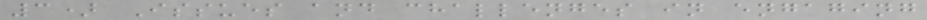3) Issues and challenges in engaging
